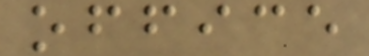office
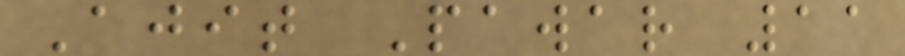Ajit Pawar 11
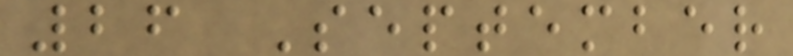26 September
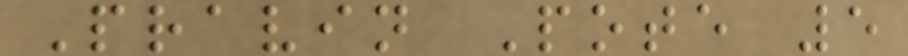Pravin Pote 5
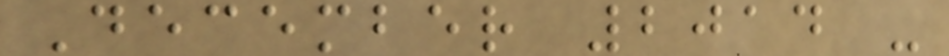December 2014 -
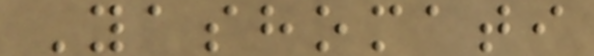Yashomati
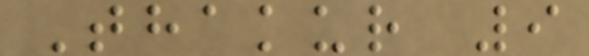Thakur 9
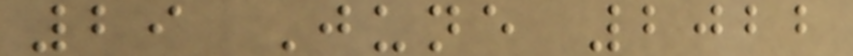29 June 2022
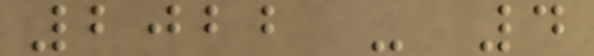2022 - 4
